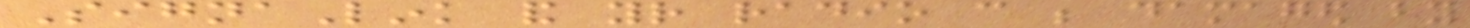SignaLink and your radio can be damaged by
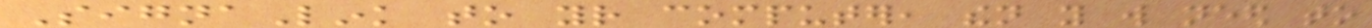SignaLink to your computer, then you will need to
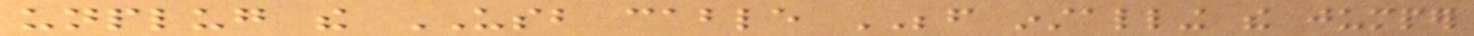unplug the USB cable BEFORE installing the jumper
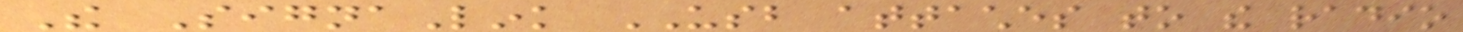The SignaLink USB attaches to the radio
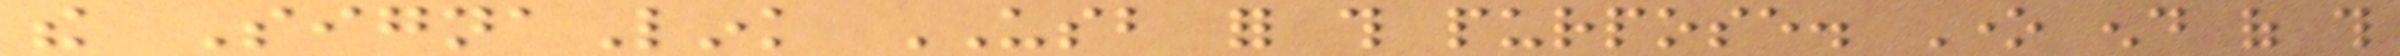the SignaLink USB for this purpose. One end of this
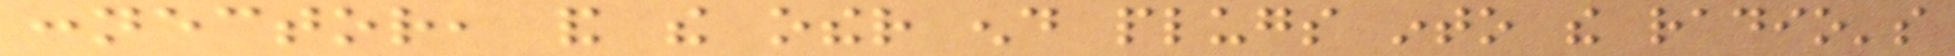connector, and the other end plugs into the radio's
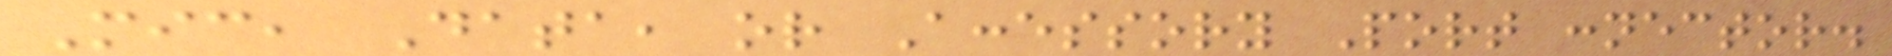Mic, Data, or Accessory Port connector.
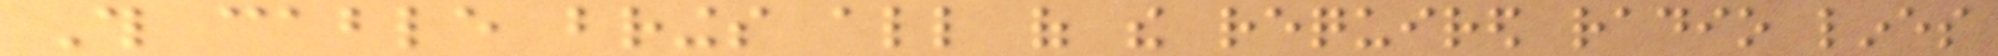This cable brings all of the required radio lines
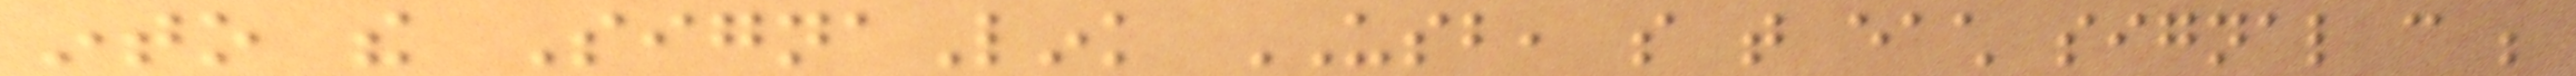into the SignaLink USB, so that each signal can be
